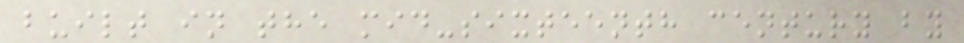built in the mid-sixteenth century by
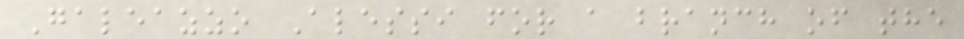Galeazzo Alessi for a branch of the
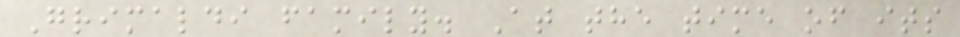Grimaldi family. At the time of its
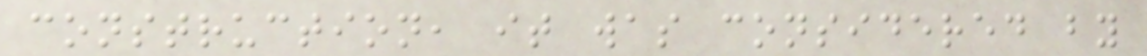construction, it was considered by
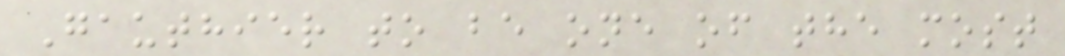Gauthier to be one of the most
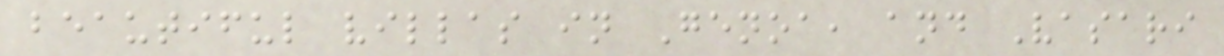beautiful villas in Genoa, and Vasari
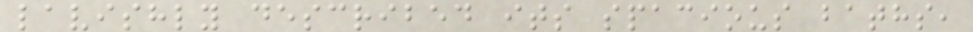lavishly described its spacious baths,
